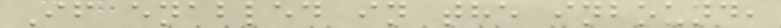If enabled in the inbound,
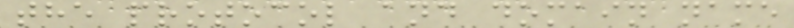the protocol and domain name
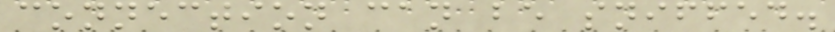connection can be sniffed.
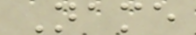Name
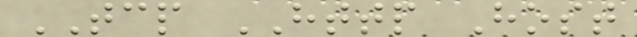TCP HTTP Host
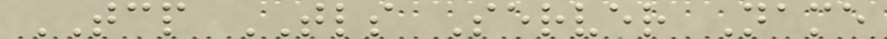TCP TLS Server Name
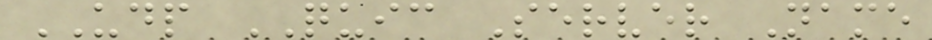UDP QUIC Server Name
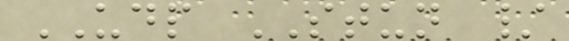UDP STUN /
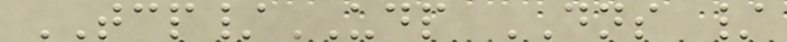TCP/UDP DNS /
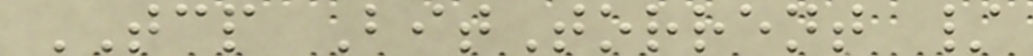TCP BitTorrent /
